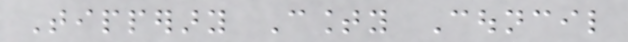Tipperary County Council
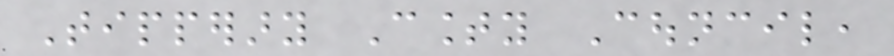Tipperary County Council,
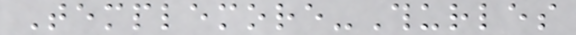Templemore-Thurles
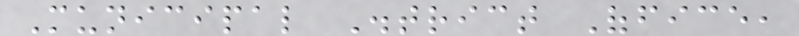Municipal District Office,
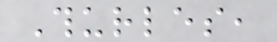Thurles,
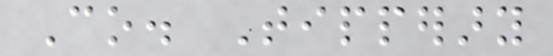Co. Tipperary
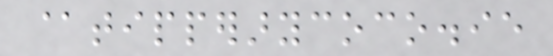@tipperarycoco.ie
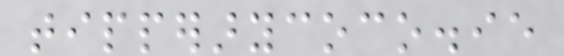tipperarycoco.ie
